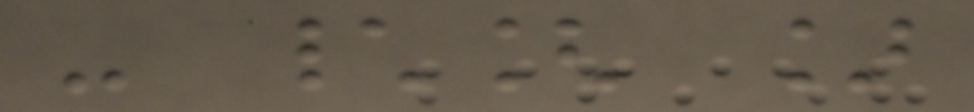- \[ ]
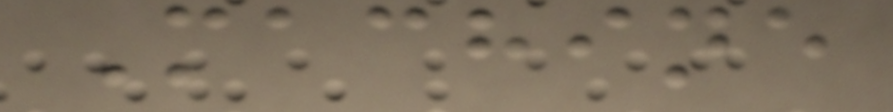Machine
